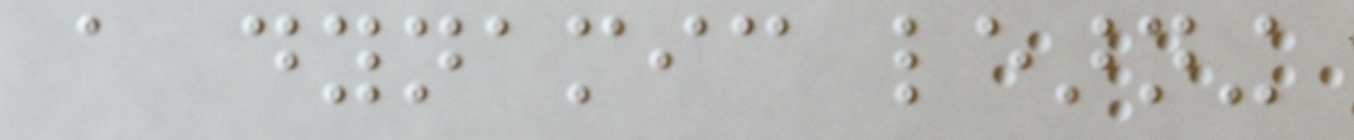a dynamic learning
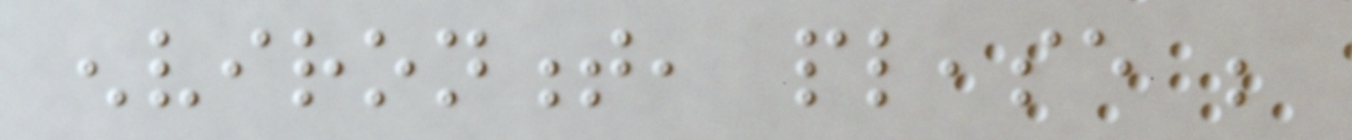environment, please be
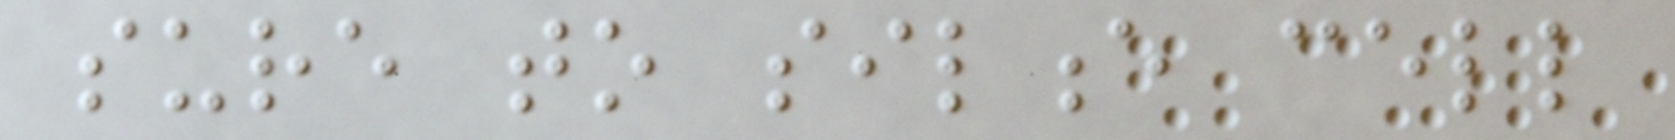sure to silence cell
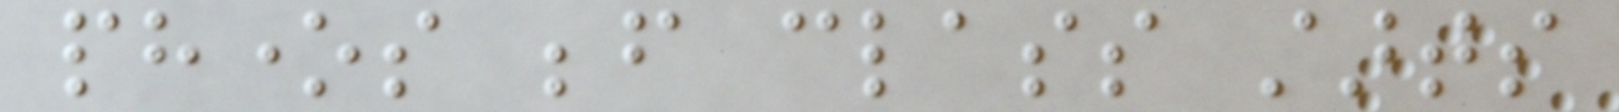phones before class starts
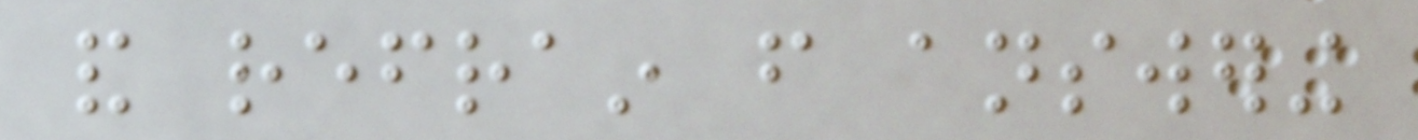and refrain from answering
